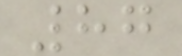87
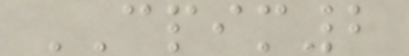CPIM2
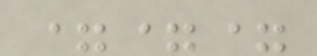===
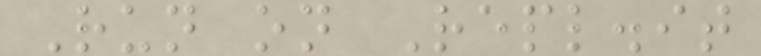Run on Repl.it
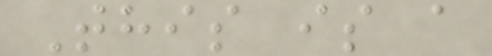This is a
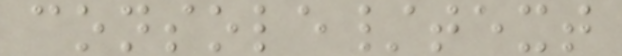console/text
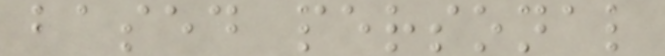based personal
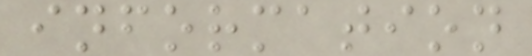information
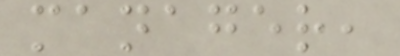manager,
